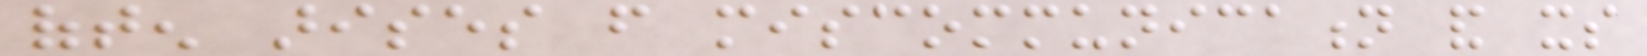often arises from miscommunication and its
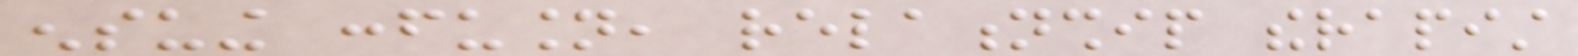ensuing confusion, relationship therapist
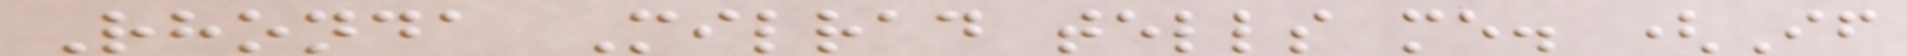Rhonda Milrad tells me. (If
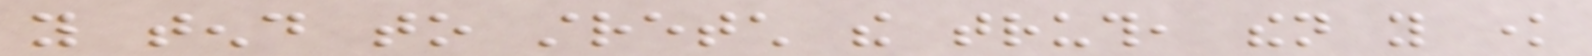you tend to stretch the truth, then you know
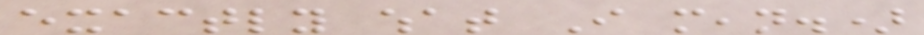exactly what I mean.)
